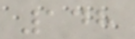148
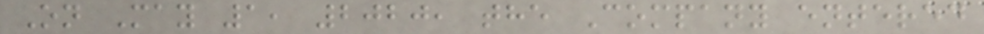On May 1, 2020, the Company entered
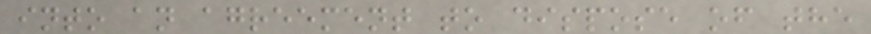into an agreement to dispose of the
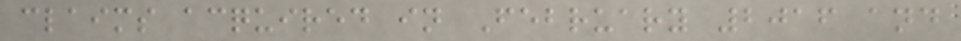claims acquired in February 2016 and
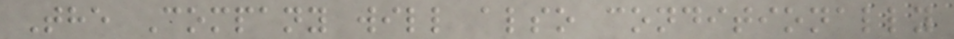The Company will also conditionally
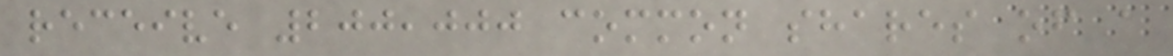receive 200,000 common shares of a
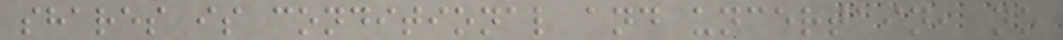shares is conditional and uncertain, no
